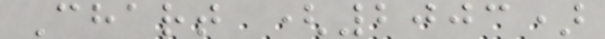Chart (2003)
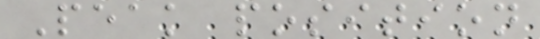Peak position
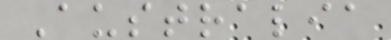Australia
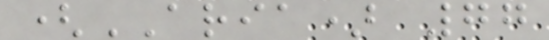(ARIA) 77
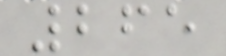265
